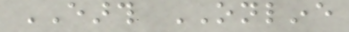EARTH ONLINE
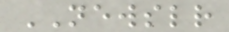NEWSLETTER
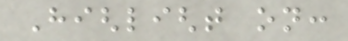Highlight on:
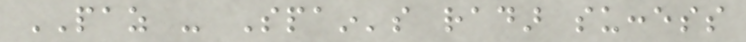PAZ - Spain's radar success
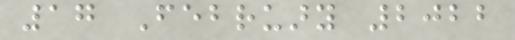17 February 2022
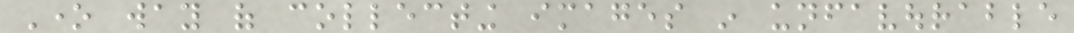One way of collecting images in unfavourable
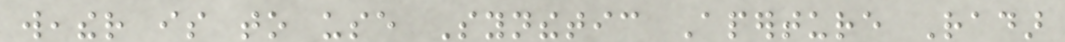weather is to use Synthetic Aperture Radar
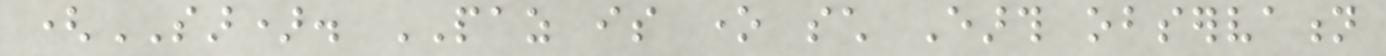(SAR). PAZ is one such Earth observation
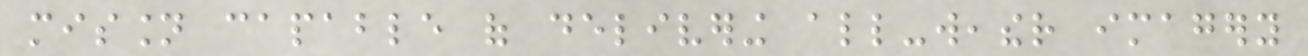mission capable of delivering all-weather imagery
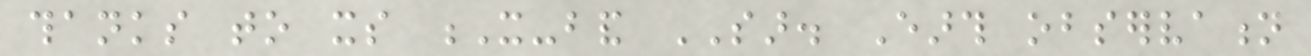thanks to its X-band SAR. Earth observation
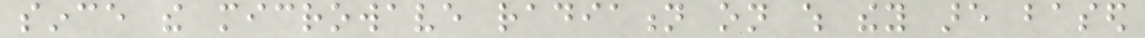since the microwave radiation on which they are based
